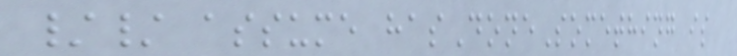// assume hasDoneSomething is
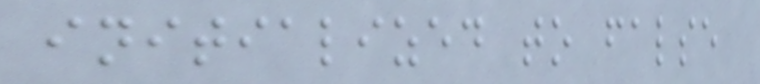initialized to false
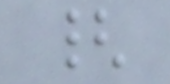{
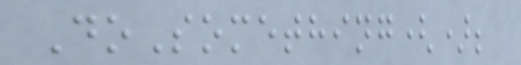DoSomething();
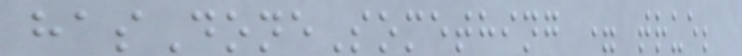hasDoneSomething = true;
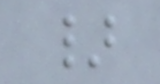}
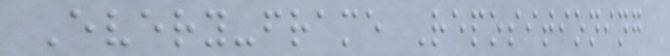Every-frame Repositioning
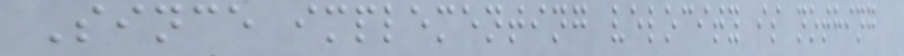Since implementing velocity is nothing
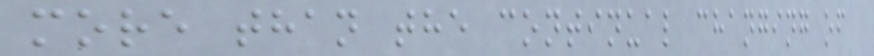more than the continual changing of
